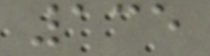135
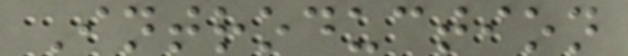Introduction
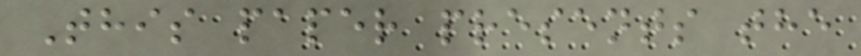This paper presents the
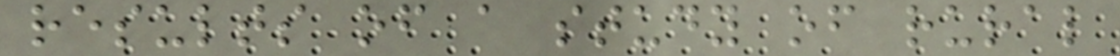results of a study of rural
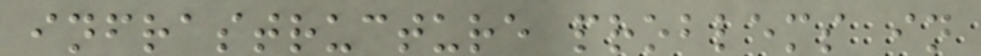infrastructure problems in
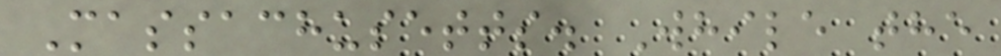Massachusetts. While the
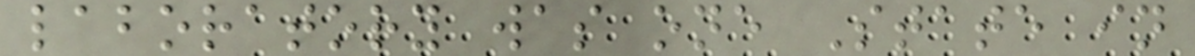laboratory was one State in
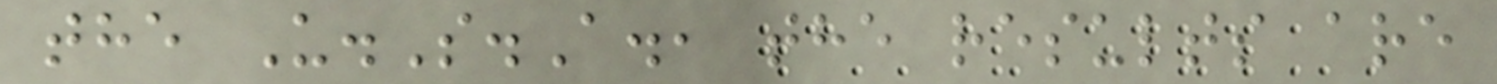the U.S.A., the results are
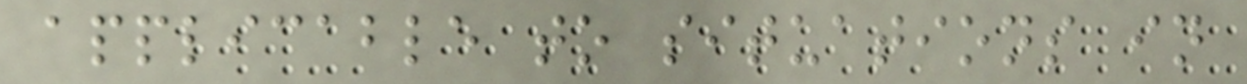applicable to situations in
